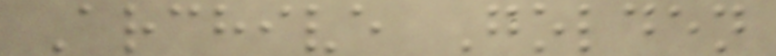Archive Golden
